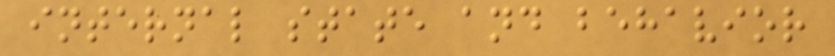internal state and behavior
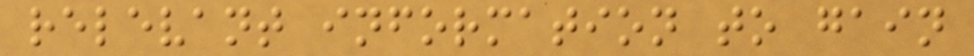relevant information to gain
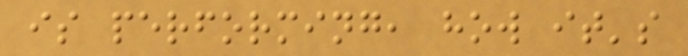is performing, how it's
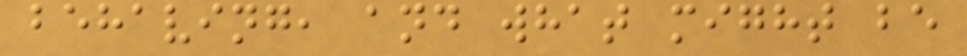behaving, and what might be
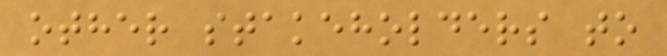other stakeholders to
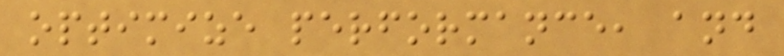optimize performance, and
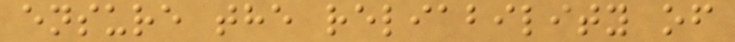ensure the reliability of
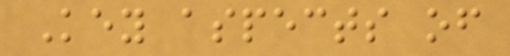Key aspects of
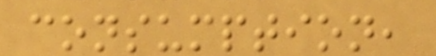consumption,
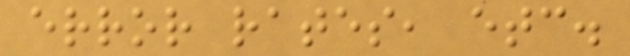error rates, etc.
